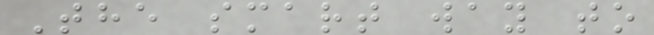The smart way to
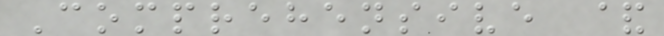Comprehensive &
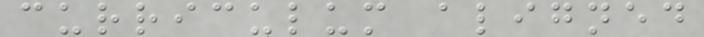curriculum aligned
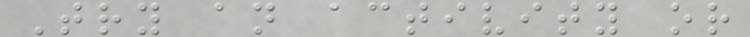Try an activity or
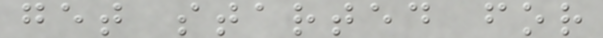get started for
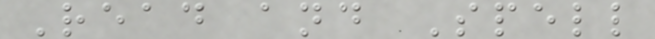Read and Spell
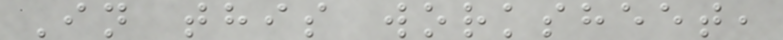In this worksheet,
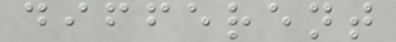different
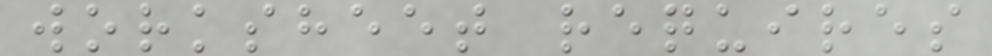worksheet requires
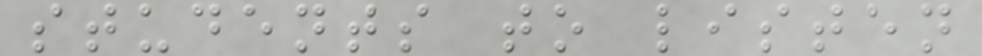students to listen
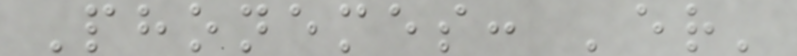Phonemes: 'er'
